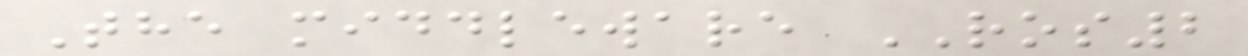The middleware ROS2
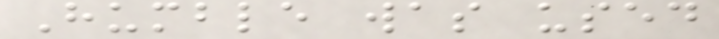Humble was used
